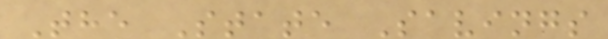The State Savings
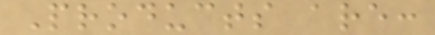Products are:
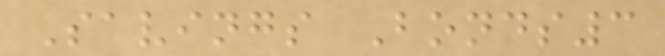Savings Bonds3
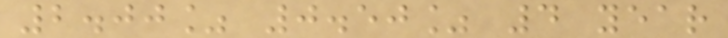2.00% 0.50% 4 year
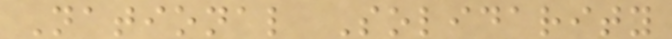National Solidarity
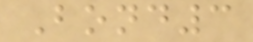Bond3
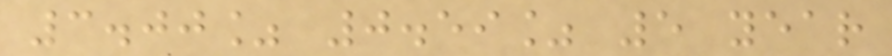3.00% 0.59% 5 year
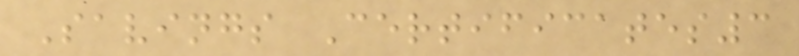Savings Certificates3
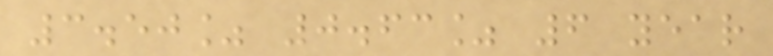3.50% 0.63% 6 year
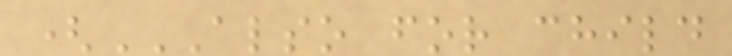(ALSO FOR CHILD
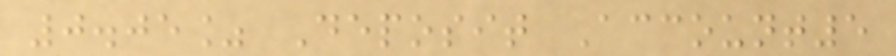0.05% Deposit Account5
